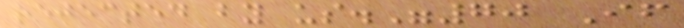rejected by us."70 If
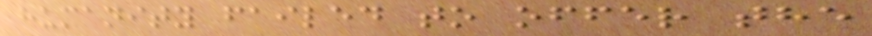humanity failed to offer the
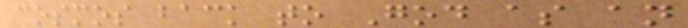cosmos back to God as an
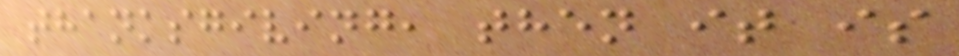thanksgiving, then it is
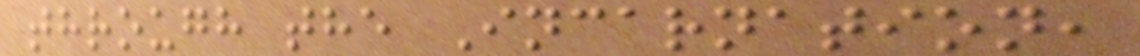through the Incarnation,
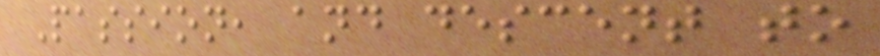Passion, and descent to
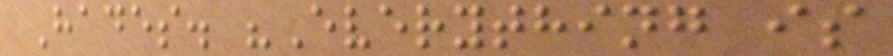Hades. "Everything is
